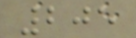205
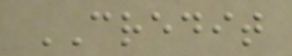CREDIT
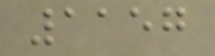1157
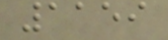1159
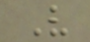V
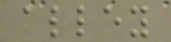alley
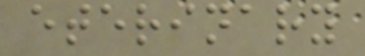eterinary
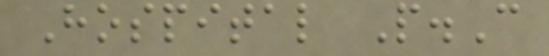Hospital P.C
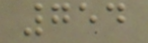754
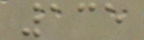135
